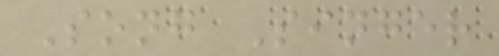Song Singer
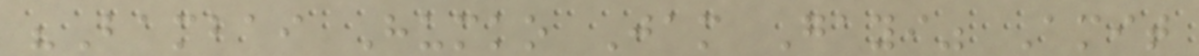"Bambai Humko Jam Gayi" Amit
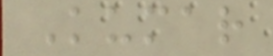Kumar
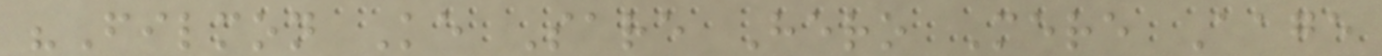"Filmon Ke Sare Hero Mere Aage
